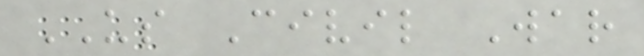US Civil War
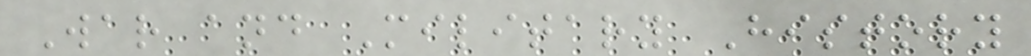War and Military History
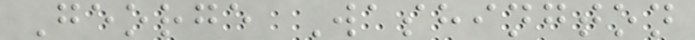George Washington
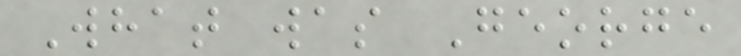What was George
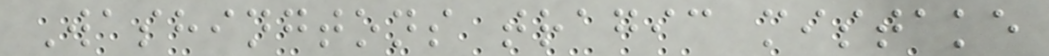Washingtons tragic mistake
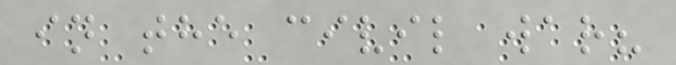in the civil war?
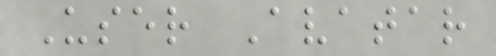User Avatar
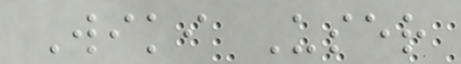Wiki User
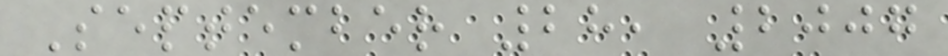September 28, 2007
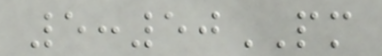5:50PM
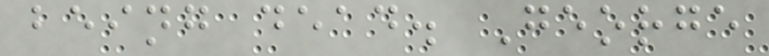being dead. George
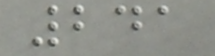241
